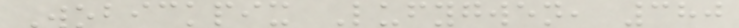Wobickpix Lufygwen, 380
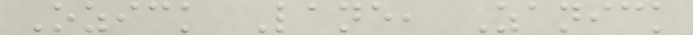Ozick Lane, Zanick
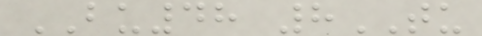BU48 8TU
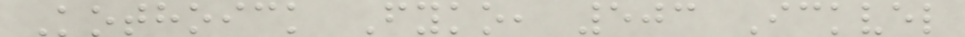Kothoick Fyko, 503 Ickvel
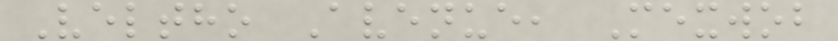Veltho Avenue, Mexwob
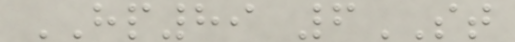HP89 6ST
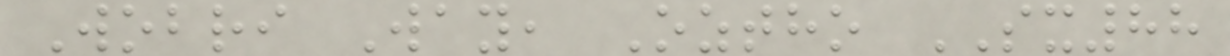Wobri Way, Oztho SX88
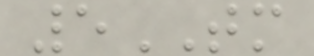5TM
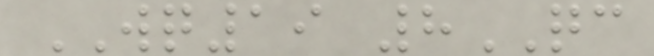WQ19 8QC
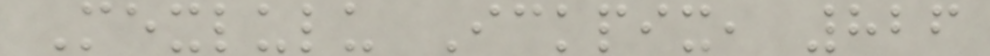Mexlulu Ickpix, 826
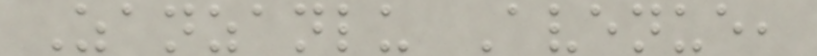Zanzanlu Avenue,
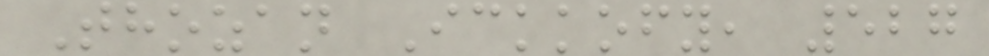Thozan Ickkofy, 527
